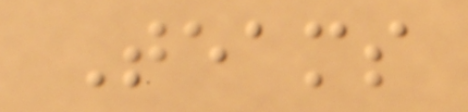Teams
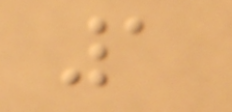1
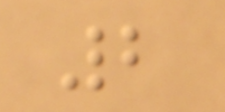2
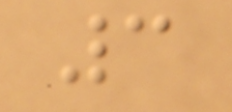3
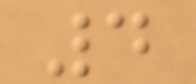4
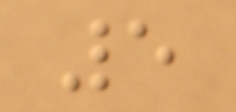5
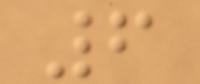6
